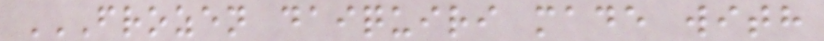FROZEN DAIQUIRI MADE WITH
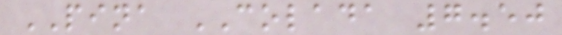PINA COLADA 7.50
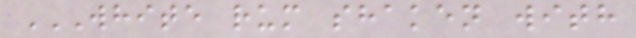WHITE RUM SHAKEN WITH
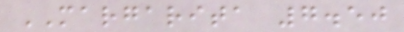MARGARITA 7.50
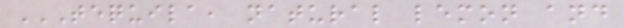TEQUILA, NATURAL LEMON AND
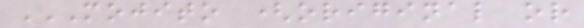MOJITO (ORIGINAL OR
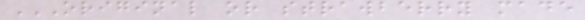ORIGINAL OR STRAWBERRY MADE
